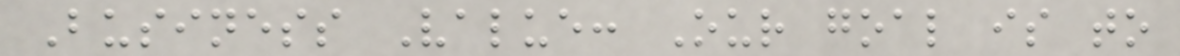Business Value: Our goal is to
